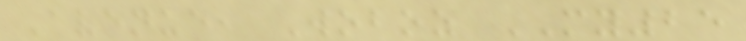Avenue, Woboz MY25
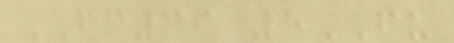FC39 5FU
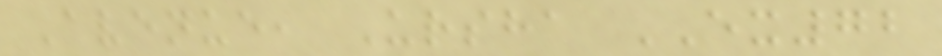Avenue, Ursha EX72
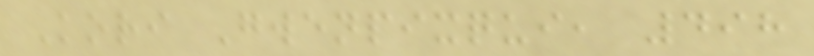Kori Gwenpixqui, 498
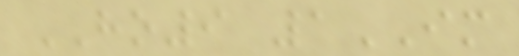HO9 1IM
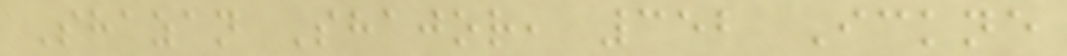Shazan Shajor, 352 Ickne
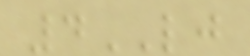4LJ
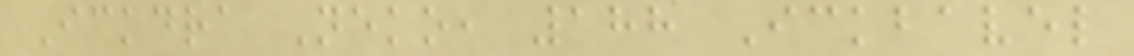Ickdra Neko, 188 Ickbavel
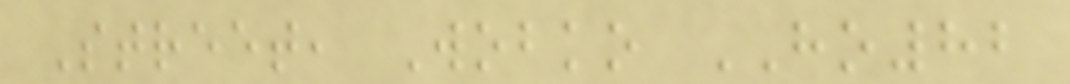Street, Wobko HO82
